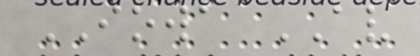IOWA AV
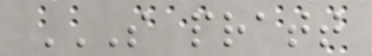S PRATT
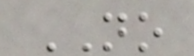NO
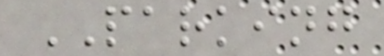PARKING
